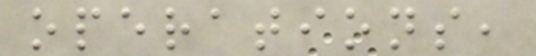operations,
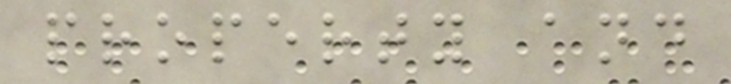property and
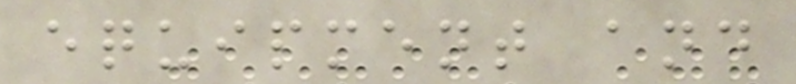equipment and
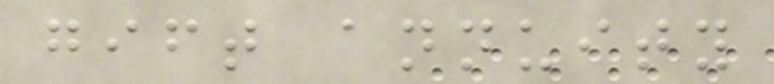gift annuity
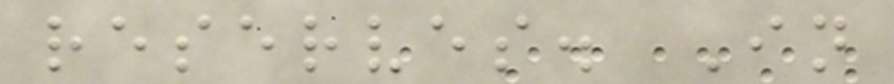reserves. In
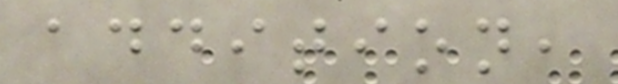addition,
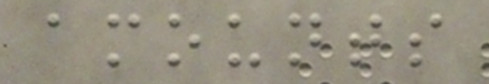amounts
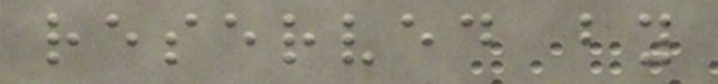reserved by
